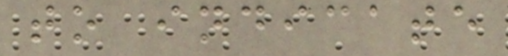to indicate
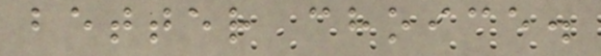better choice.
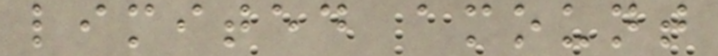limited amount
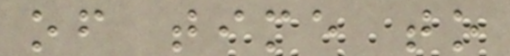of time to
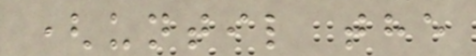(until the
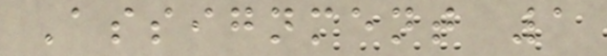Assignment 1
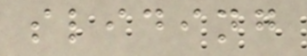sliding
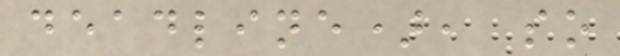deadline), so
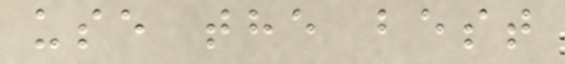use the best
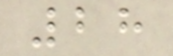28
